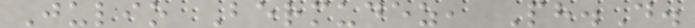Julio Bermudez, Ph.D.
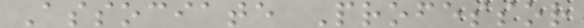Associate Professor
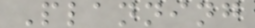Planning
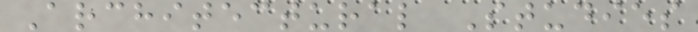Architectural Studies
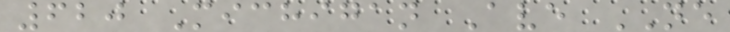620 Michigan Ave NE
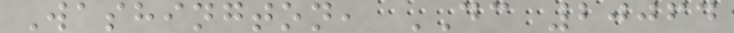Washington, DC 20064
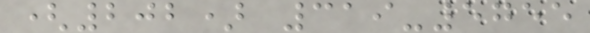(202) 319-5755
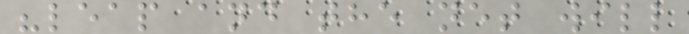"leap and the net will
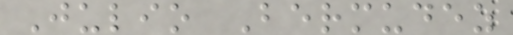Julio Bermudez
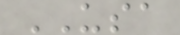USA
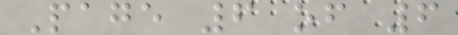Page 6 of 6
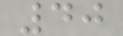40
